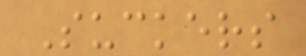Suckers
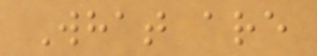What are
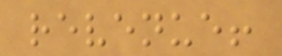revenue!
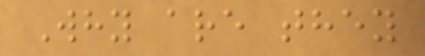Why are they
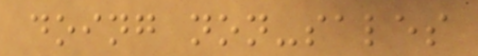doing non-sales
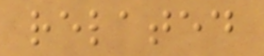related
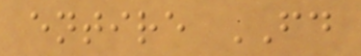entire FD
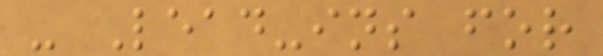- Lead-ins for
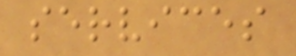services
